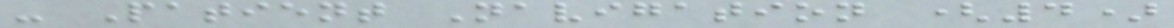- Patient Navigation (4)
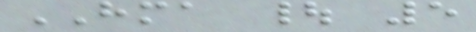HMA | 5
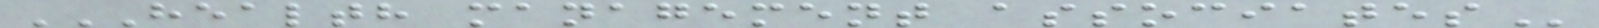HEALTH MANAGEMENT ASSOCIATES
